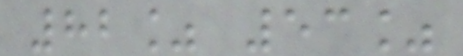82% 53%
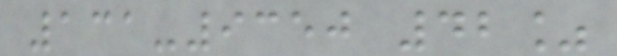131-9350 42%
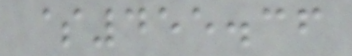$455.36
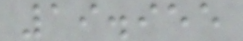19.955
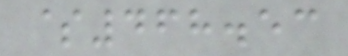$468.53
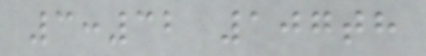3:32 107th
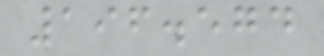196.574
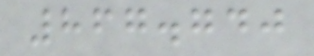867.740
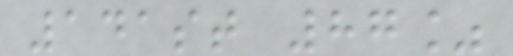141st 87%
